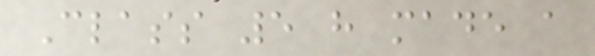Class 5 have made a
